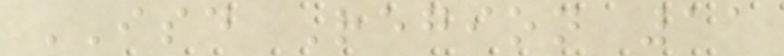ISD Region 11
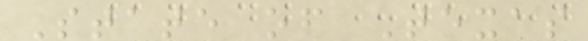State of Texas
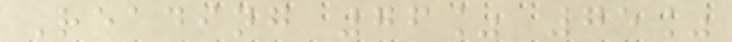Reading 76% 75%
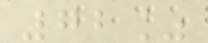72%
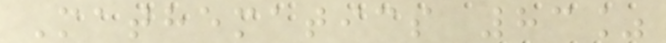Mathematics 83%
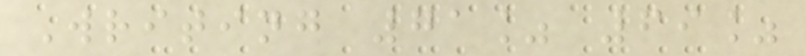Writing 71% 69%
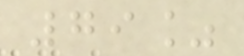79%
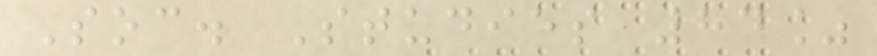Soc. Studies 84%
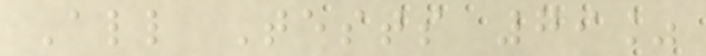All Tests 79%
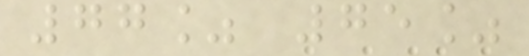77% 75%
